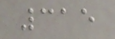315
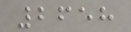2658
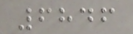6846
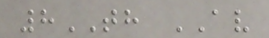8TH AV
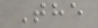The
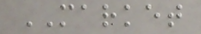MARKET
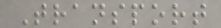Transport
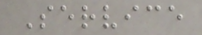Service
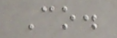Co.
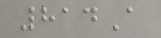814A
